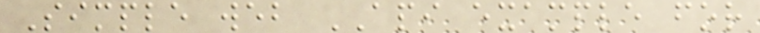Simple web API example for
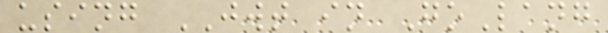using JWT in GoLang
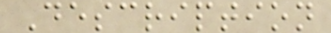Description
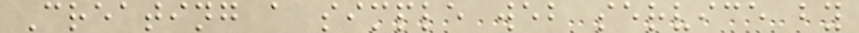Creating a simple web service by
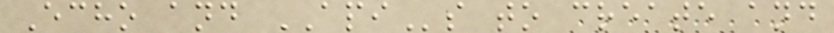Echo and APIs to create and
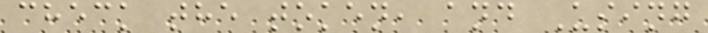check the token, and Using
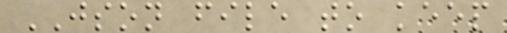JSON file to keep
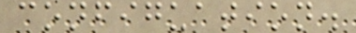configuation.
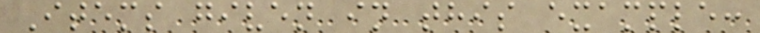Items given in this example:
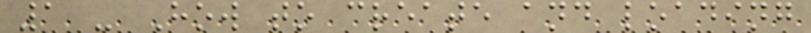1 - How to create and loading
